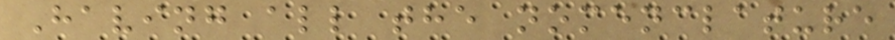Having all the nomenclature
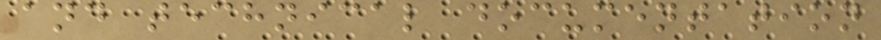and technical documentation
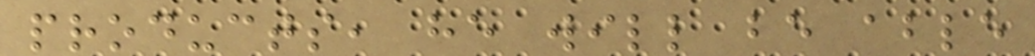products, he will be able
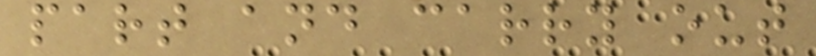part and carry out
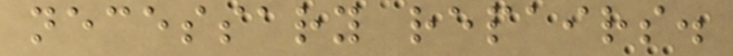necessary repairs.
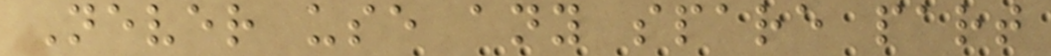Never use any spare part
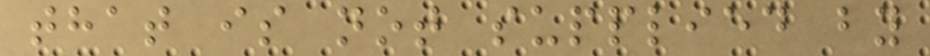that is not supplied by
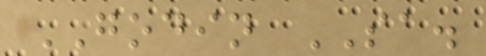GODIN SA.
